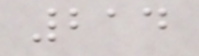214
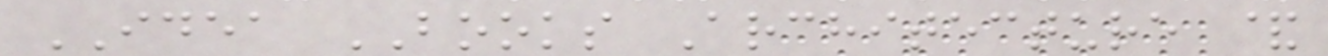IDEA BOOKS Architecture &
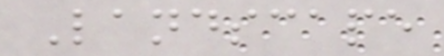Landscape
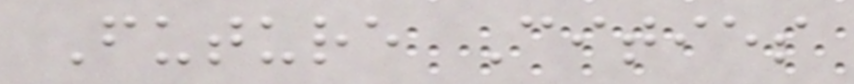Future Cities
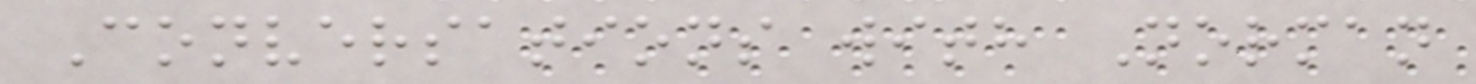Conversations with Norman
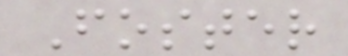Foster
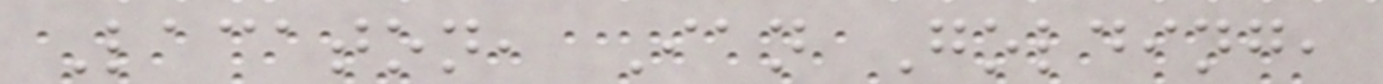Lacaton, Ian Golding,
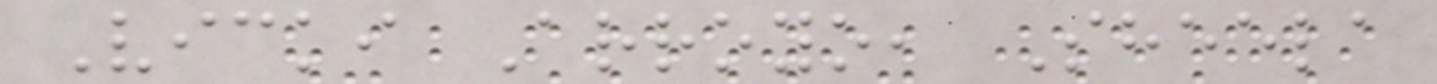Vicki Arroyo, Sheela
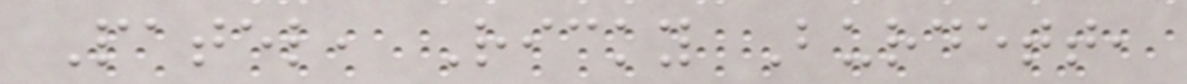Patel, Ricky Burdett,
